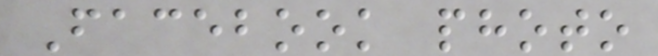Facebook photo
